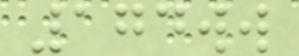174ww
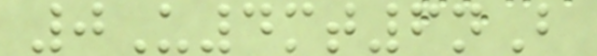0U4mt6nB
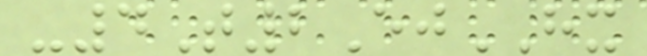-4T2EjHX
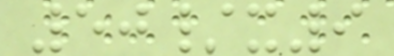50/x9
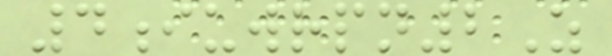4iuwrpn2Z
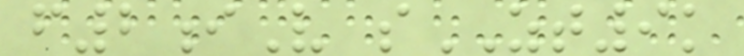f2iV sZT9k
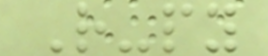R-py
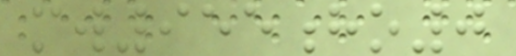mw955ho0
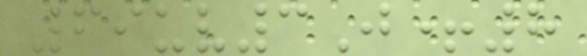69uv3J+8
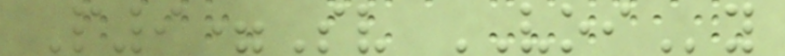P9=Sv VOIy
